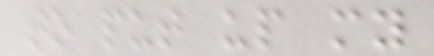to put up my
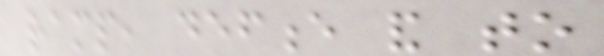ramp, defence and to
